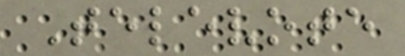Televote
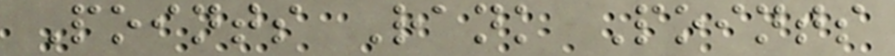Points Rank Points
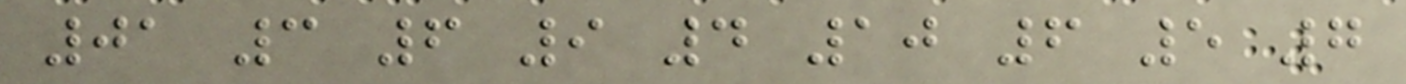01 3 6 9 4 10 6 5 7
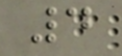4
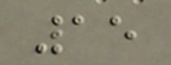15
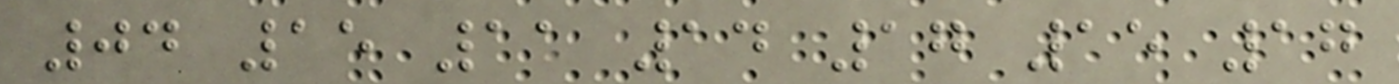04 15 11 14 17 15 17
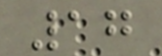17
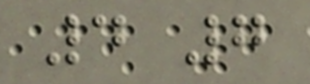4 7
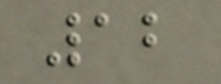12
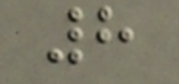8
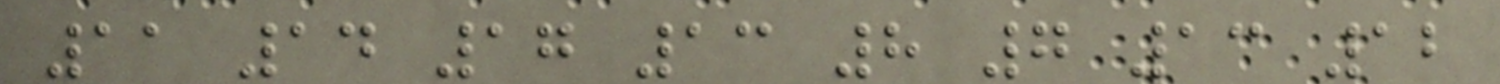11 14 17 13 8 7 13 12
